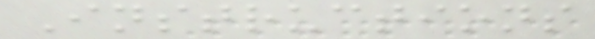Instructions
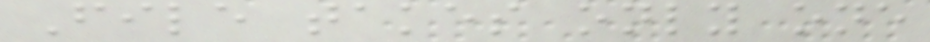File takes only one
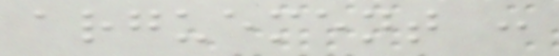arguement :
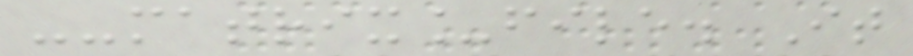--matrix_file. It
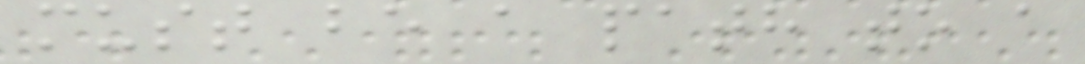must be a path to a
